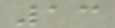13
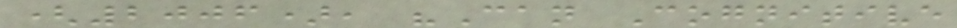(2006), "Can Cognitive
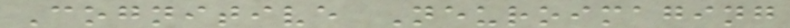Cognitive Neuroimaging
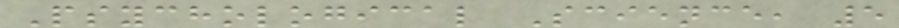Psychological Science, 5
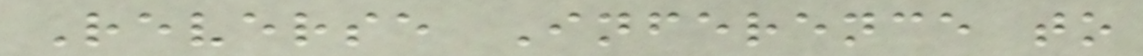Reverse Inference to
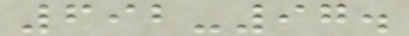692-97.
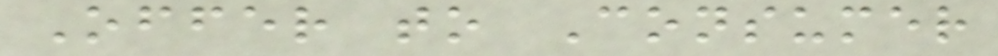Offer to Consumer
